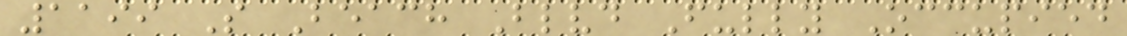1199 S Beach Blvd Fully Occupied
